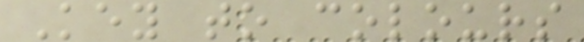Key to colours
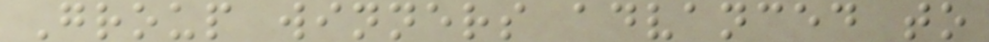Group winners advanced to
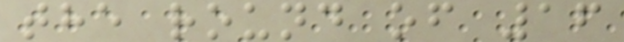the round of 16
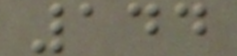144
